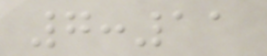7:11
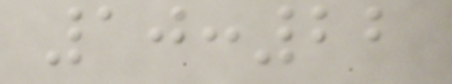10:22
